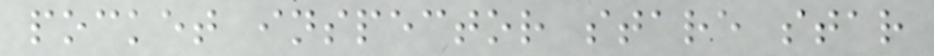pocket inspector stare star
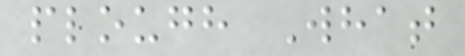plough What
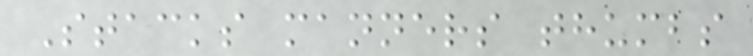Stacks manners thumbs
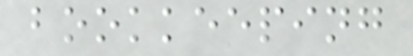bookkeeping
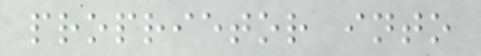proprietor into
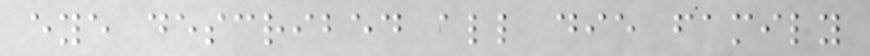eye described all die family
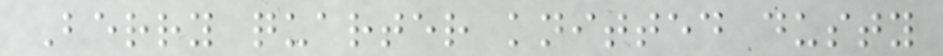Berry quarter knitted dusty
